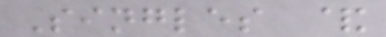Singles &
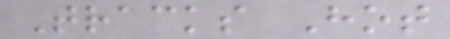Tracks Hot
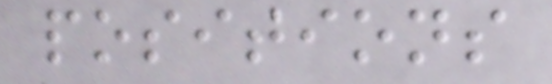positions
